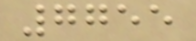7755
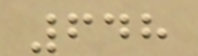648
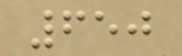650
